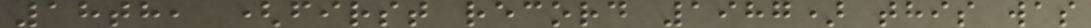18th, (first record 1987) this was
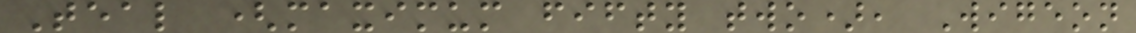Teal (maximum fifty two), Wigeon
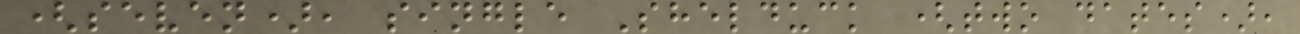(seven), single Shelduck (two dates),
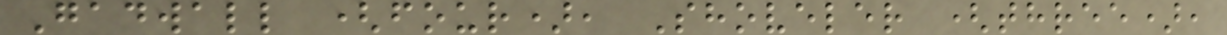Gadwall (four), Shoveler (three),
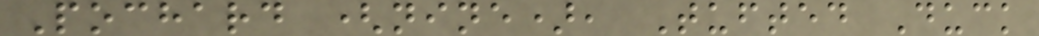Pochard (nine), Tufted Duck
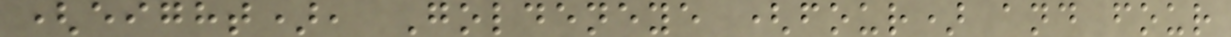(eight), Goldeneye (four) and four
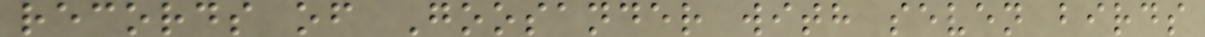records of Goosander with seven birds
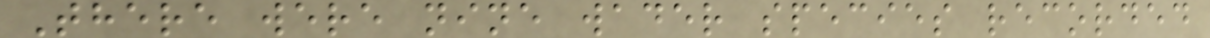There were nine wader species recorded
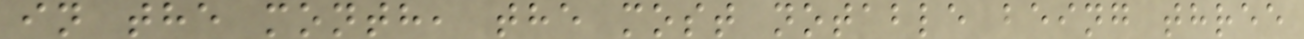in the month, the most notable being three
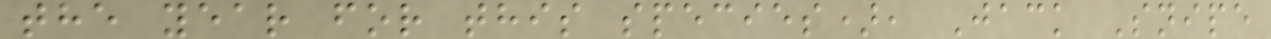the year for this species), Jack Snipe
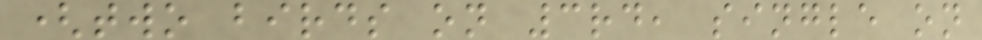(two birds on 3rd, single on
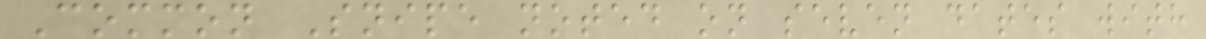Common Snipe noted on seven dates with
